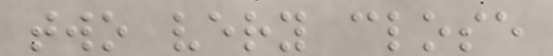two very close
